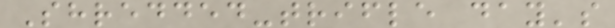Shredded-trifle day's
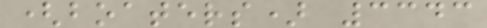(boaters) 3343
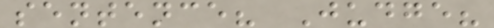sentence? Judge?
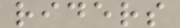riders
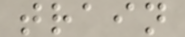train
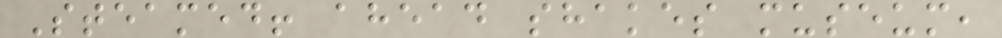Steamed! ahead shakes museum,
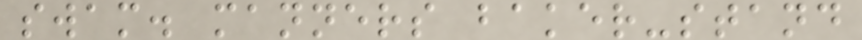swam. manners baker-stand
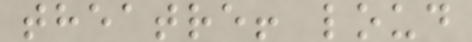theatre! loud
